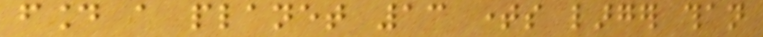found a planet 13 times larger than
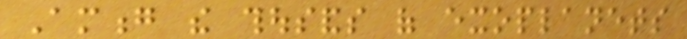Among the thousands of exoplanets
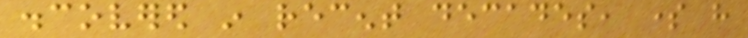discovered in recent decades, some have
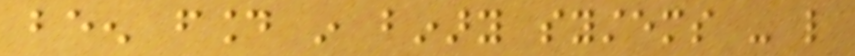been found in binary systems - like
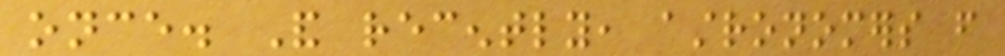once. And recently, astronomers from
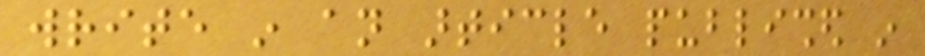write in an article published in
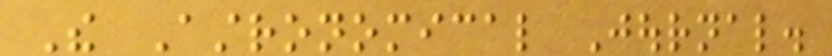The Astronomical Journal.
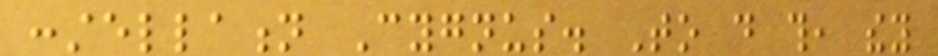constellation Cygnus. To do this, they
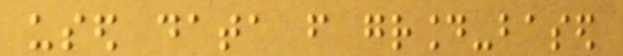used data from ground-based
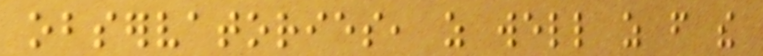observatories, as well as from the
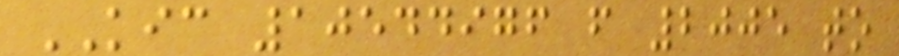KIC 10544976 from 2005 to
